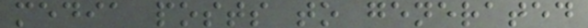media posts to generated
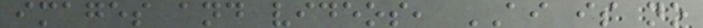images and videos, AI is no
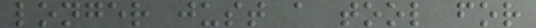longer just a tool for
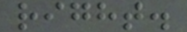right.
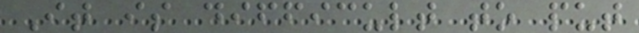It is difficult to put
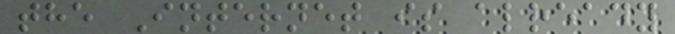the Internet is already
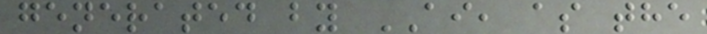generated by AI, as the
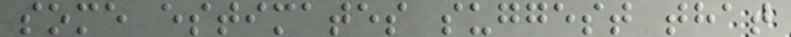some estimates suggest that
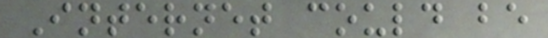Internet could be
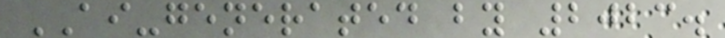AI-generated by 2023.
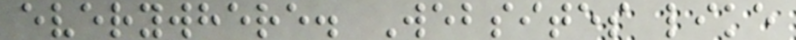everywhere. Websites like
